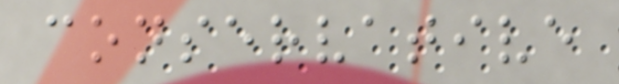conservative
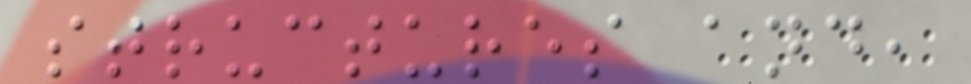structures and,
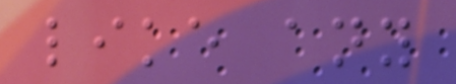like any
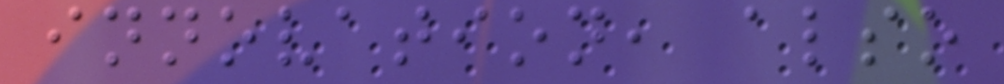innovation, also
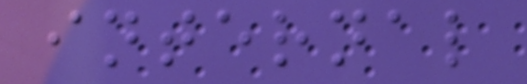internal
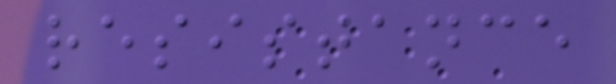resistance
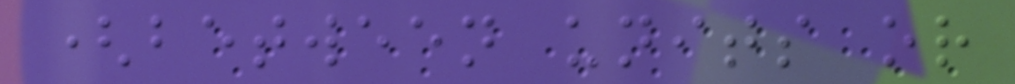(between units or
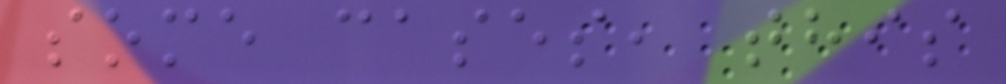some cases, this
